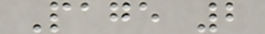Page 2
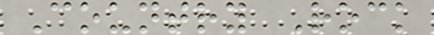Country Rock
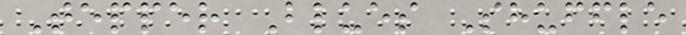Tepper Blues Shuffle
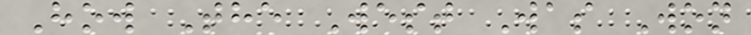How The West Was Won
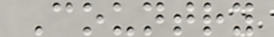Country
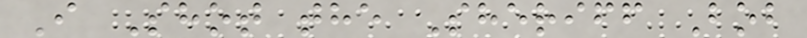I Shot the Sheriff Bob
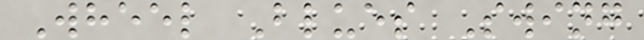Wheel Blues Swing
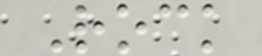Rock
